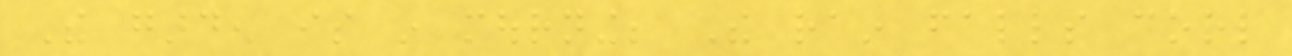The garden is in mourning; The rain falls cool
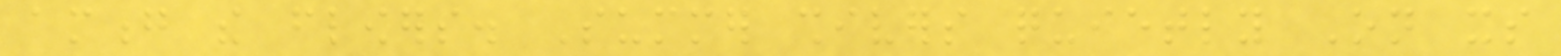among the flowers. Summer shivers quietly On its
